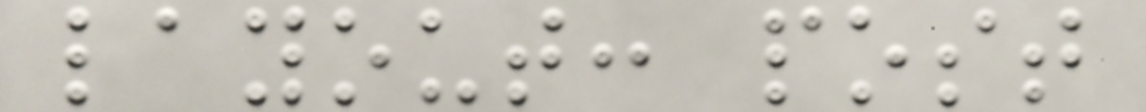layout: post
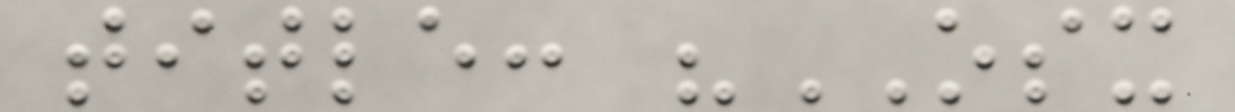title: "OSX
